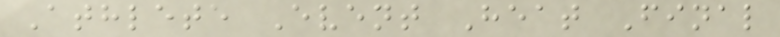Athlete Event Heat Final
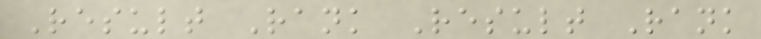Result Rank Result Rank
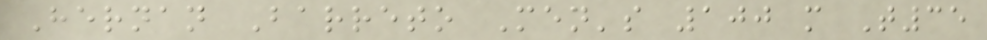Hernan Barreto Men's 100 m T35
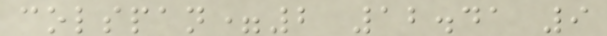colspan=2 12.41 9
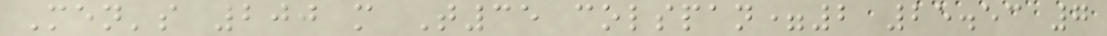Men's 200 m T35 colspan=2 25.53 7
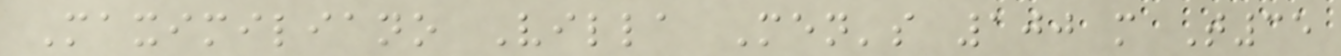Maximiliano Villa Men's 100 m T35
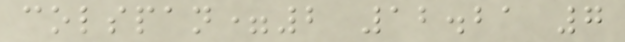colspan=2 12.21 7
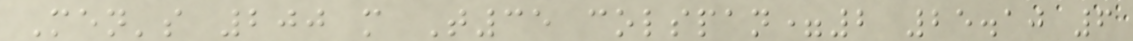Men's 200 m T35 colspan=2 25.10 6
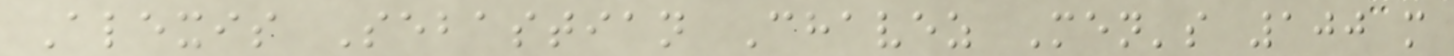Alexis Sebastian Chavez Men's 100 m
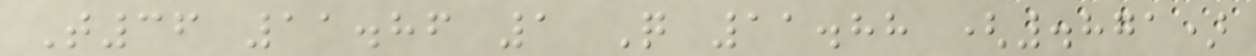T36 11.86 1 Q 11.88 (.871)
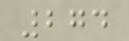274
